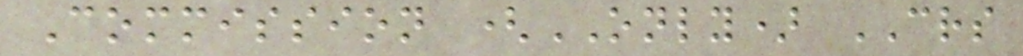Commission (ONLY) CRS
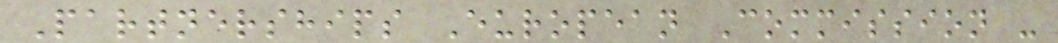Partnerships European Commission -
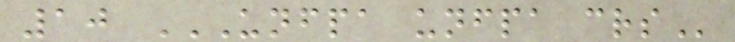10 UNFPA UNFPA CRS
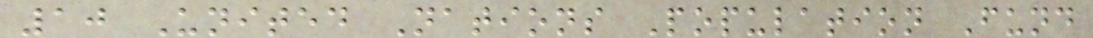10 United Nations Population Fund
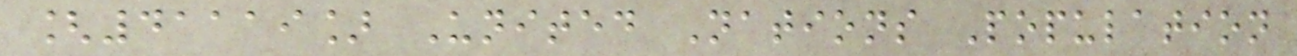[41119] United Nations Population
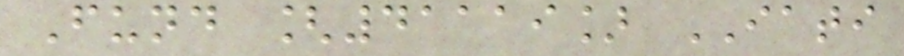Fund [41119] IATI
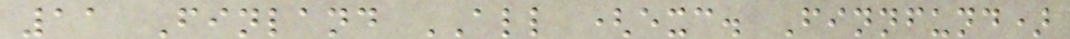11 Finland ALL (exc. Finnfund)
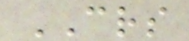CRS
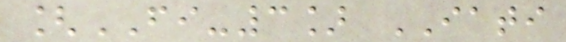[FI-3] IATI
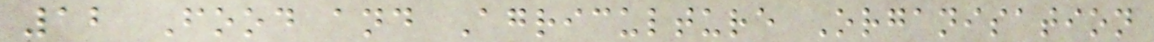12 Food and Agriculture Organisation
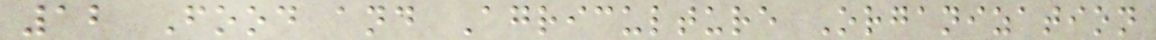12 Food and Agriculture Organization
